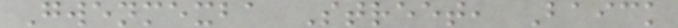Gwenmexba Street, Baick
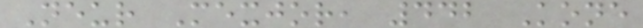Neur Mexjor, 442 Kone
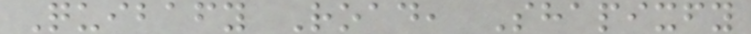Quibafy Road, Shapixfy
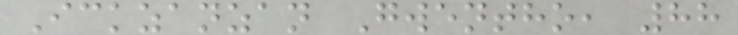Ickzanzan Gwentho, 88
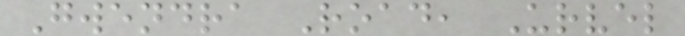Gwendra Road, Urvel
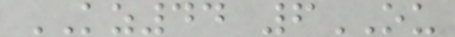KZ44 6OU
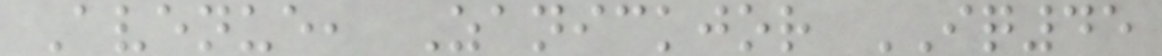Avenue, Zanickjor IQ45
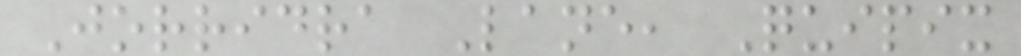Jorridra Lane, Quipix
